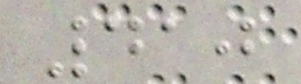410
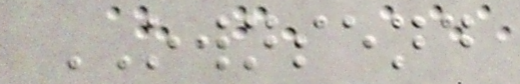OWNSEND
